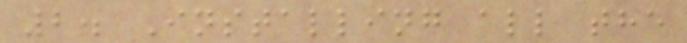2. Installing all the
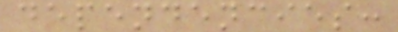dependencies:
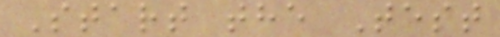Start the Test
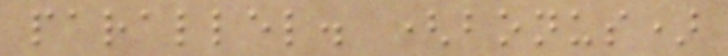parallel. (bonus)
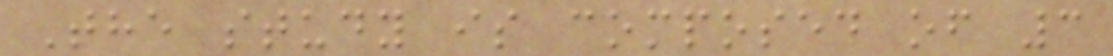The study is composed of 3
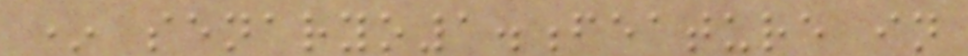* senaryo1.feature in
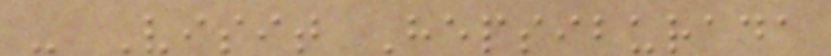- Visit Hepsiburada
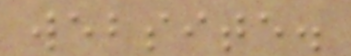website.
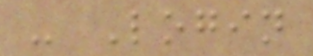- Login
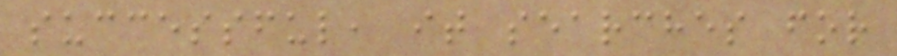successful, it searches for
